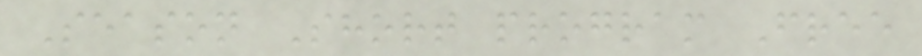Season Short program Free
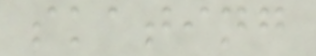skating
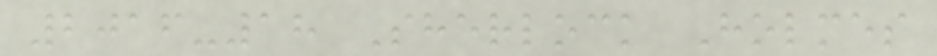2016-18 Sherlock Holmes
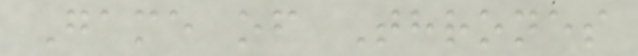Game of Thrones
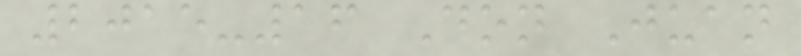2015-16 Don Juan
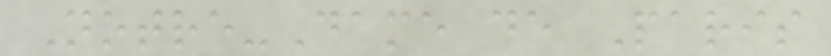Notre-Dame de Paris
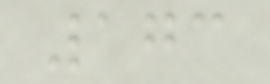173
